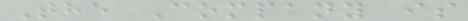The Company is
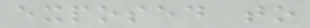exposed to
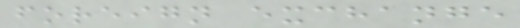foreign exchange
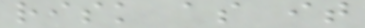risk as it
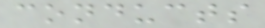conducts
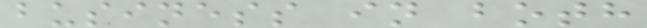business in both
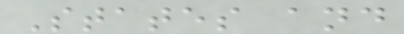States and
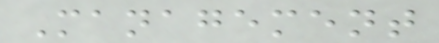Management
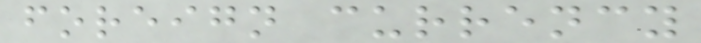foreign currency
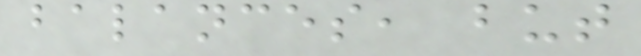balances, but
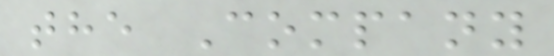the Company
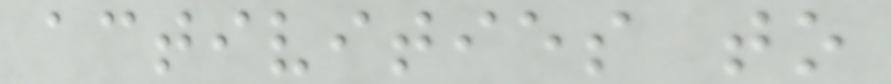activities to
